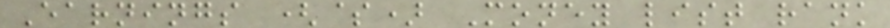Earnings ($) Money list rank
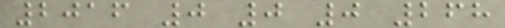2016 0 0 0 268
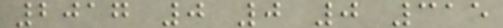2017 0 0 0 315
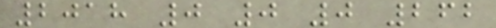2018 0 0 0 262
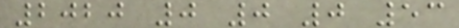2020 0 0 0 53
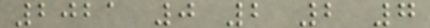2021 0 2 2 7
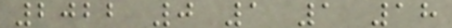2022 0 1 1 18
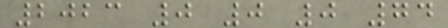2023 0 0 0 74
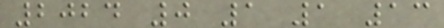2024 0 1 1 13
